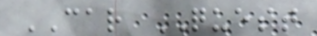CAR QUEST
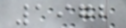1972
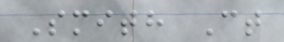Smith Ct
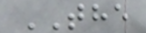THE
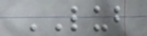LUB
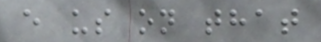e us on that
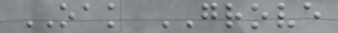OAK GROVE
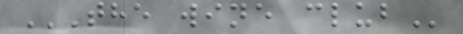THE WINE CLUB
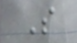S
